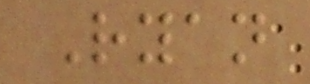Ryan
